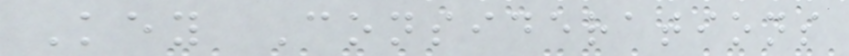Key Considerations
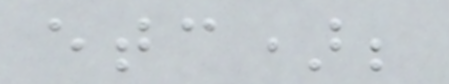etc);
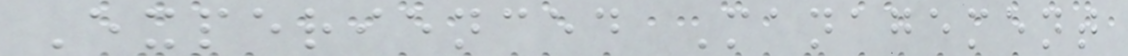Experienced Management
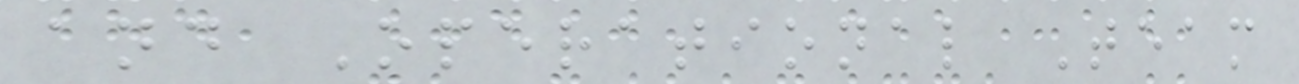and Operational Team
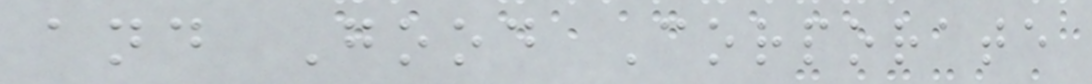and Good Corporate
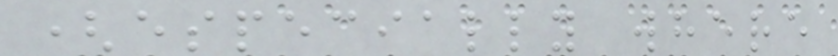(especially where
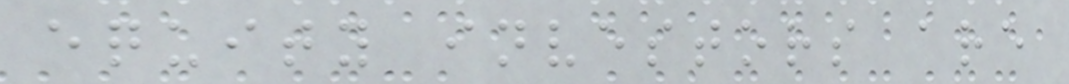equity investors are
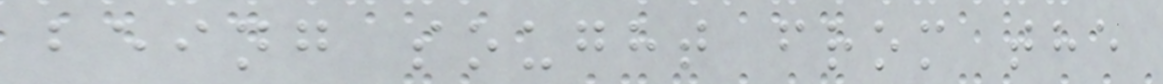being sought from the
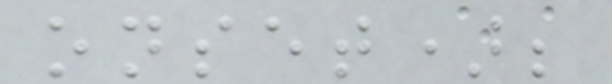onset);
